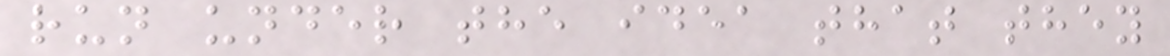run under the idea that they
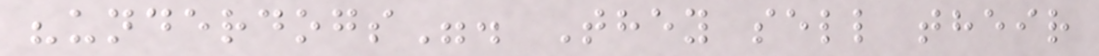"underdogs". They sell their
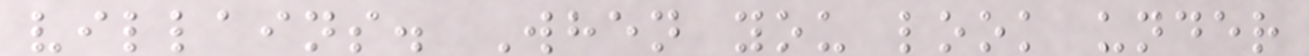villains. When you look under
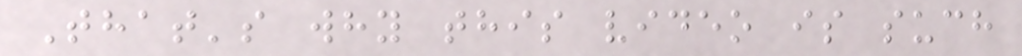That's why this video is such
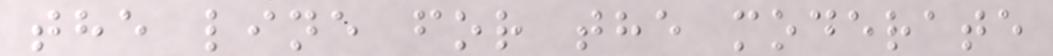the line for the moderate
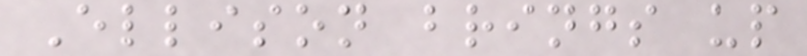Ellison brings up
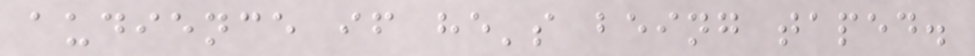audience if he's being taped.
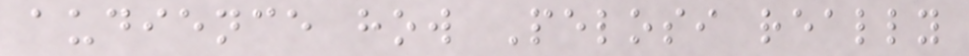audience how Pelosi really
